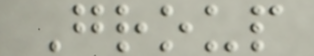Group
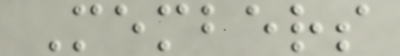Members
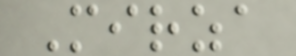Mirza
